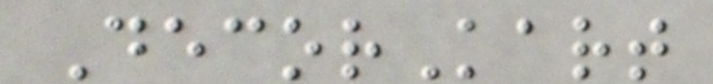DecorKart
